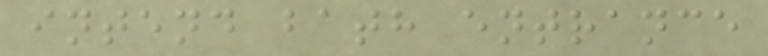intend bath entrance
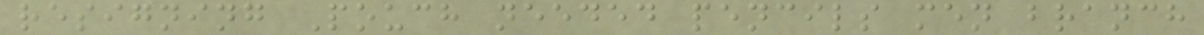resigning Pouch needed pencils men branch
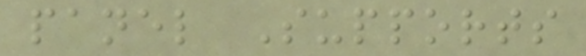panel Supports
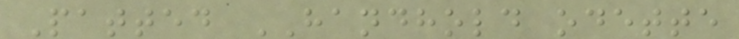Patted HANDHOLD odette
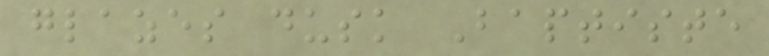glazes dusk Baptiste
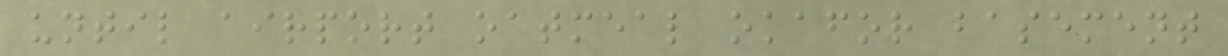until airport oatmeal okafor basement
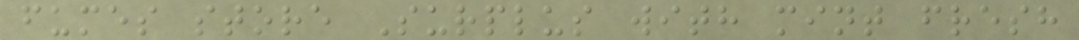fumes store Surplus with mint fresh
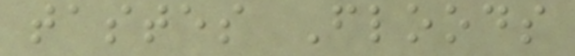tastes Floods
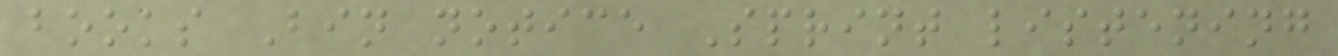books Bin notice Sprint listening
